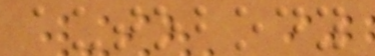autobody
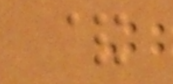&
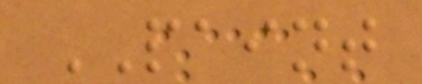PAINT
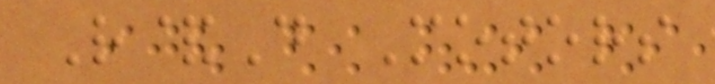R&D Motors
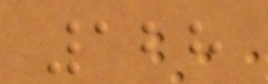128
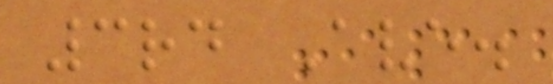3rd Ave.
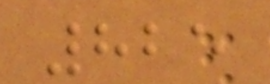825
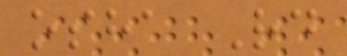osha Rd
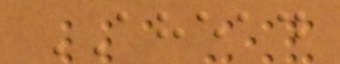AHEAD
